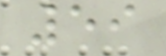59
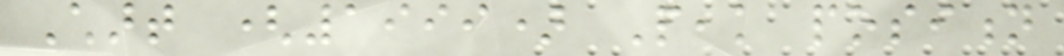Chart (1999) Peak position
